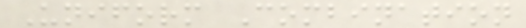Uniform Combination
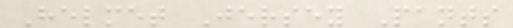Helmet Jersey Pants
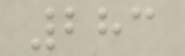283
